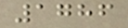1786
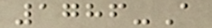1786-A
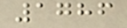1786
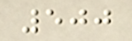500
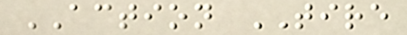ACTION TIRE
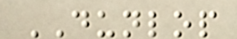DUNLOP
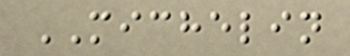MICHELIN
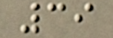39
